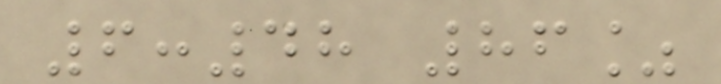6:48 86%
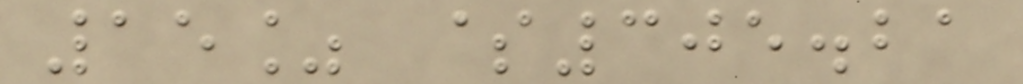15% $305.21
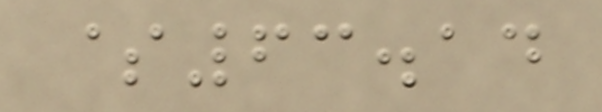$63.14
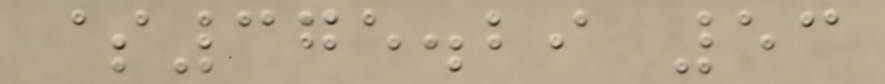$375.29 53
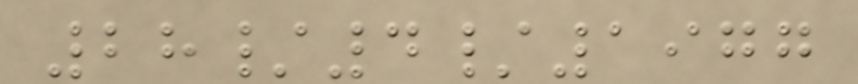28/4/1977
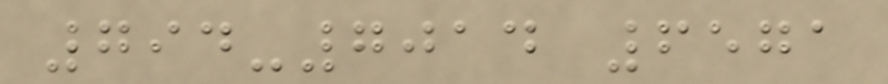794-7014 6571
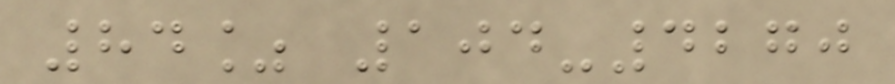84% 104-4270
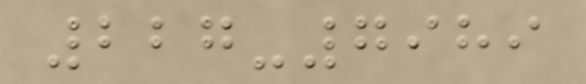227-7989
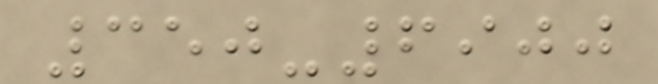350-6900
